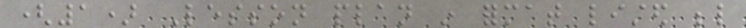(1) Lesson plan in format listed below
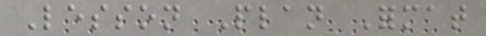Lesson Plan Format
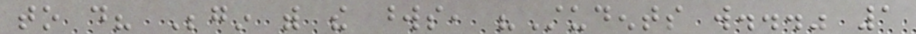to do? Begin with the words, "Students will..." 1
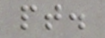pt.
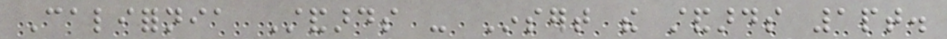California Standards - Insert the standards 1pt.
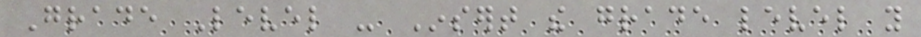Grade Level - Insert the grade level you
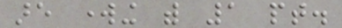are working with 1 pt.
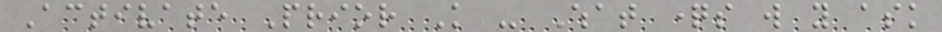Activate Prior Knowledge - What questions will you ask
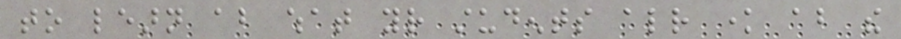to learn about what your students already know about the
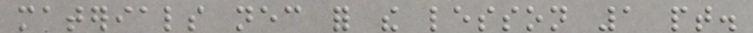materials necessary for the lesson 1 pt.
